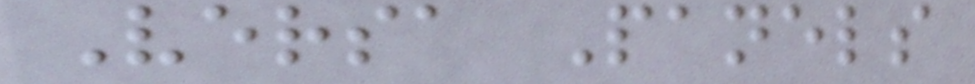Versa Panels
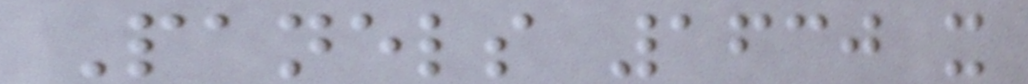Panels 1630 x
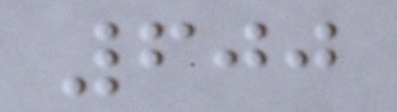600
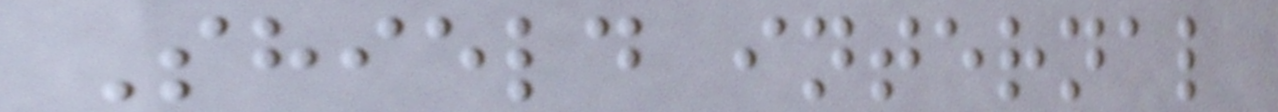Shield internal
